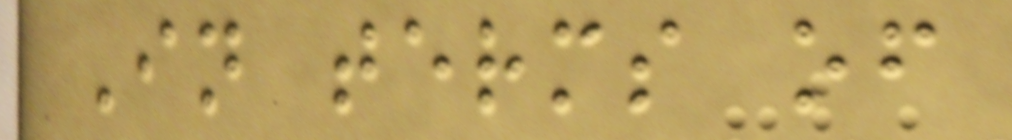In terms of
